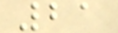21
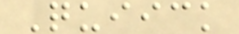Quiick
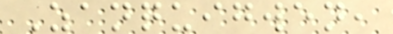Zanquigwen,
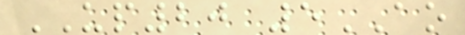UP20 5AO
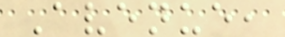Avenue,
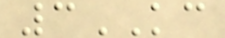3KC
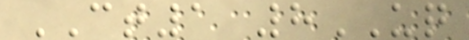CT1 8UQ
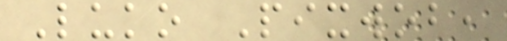Luko Pixwob,
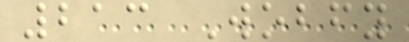213 Wobfy
